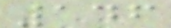146
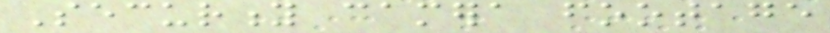Security camera footage
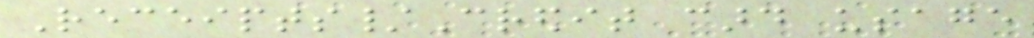Receipts/Credit card usage
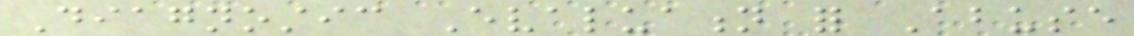Diagnostic Evaluation for Abuse
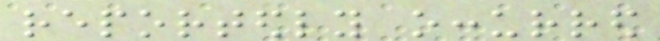reportedly occurred
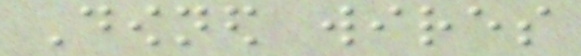Downed wires
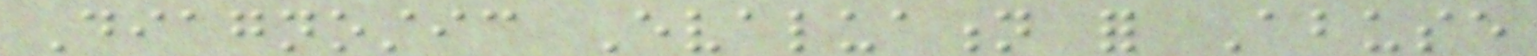Diagnostic Evaluation for Abuse
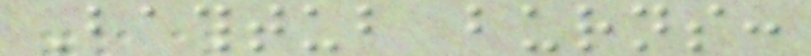Bathtub burns:
